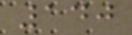140
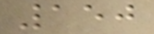150
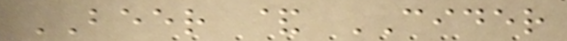BEER & CIDER
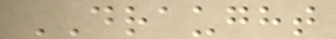DRAUGHT
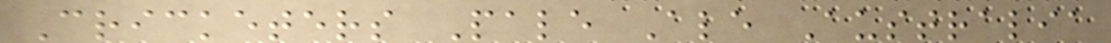Cricketers Pale Ale Australia
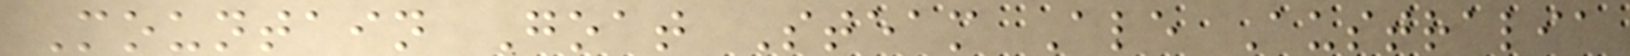Mountain Goat Steam Ale Australia
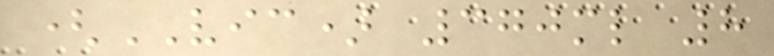(VIC) 370ml 8
